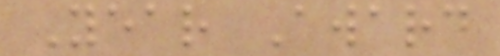Year Award
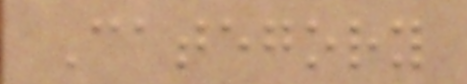Category
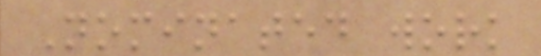Nominated work
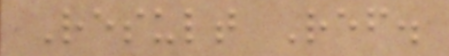Result Ref.
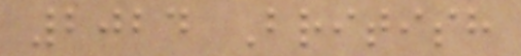2024 British
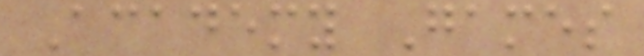Academy Games
